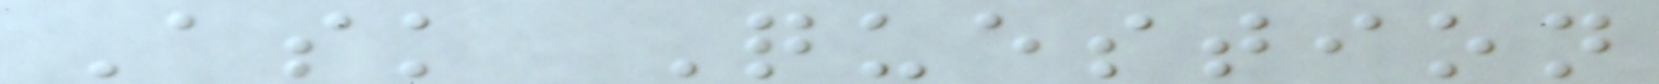Ask Question
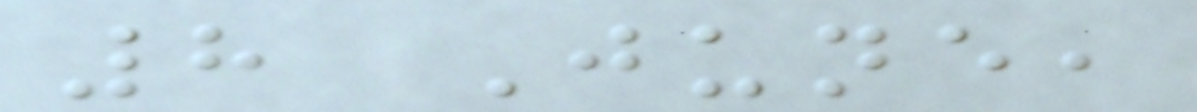8 June,
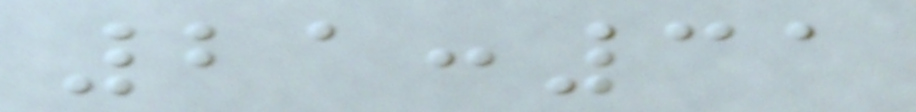21:31
